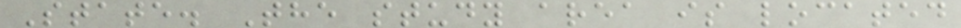State. The study area is located
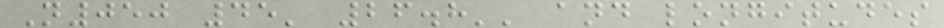N050 45' 26.8'' and longitudes
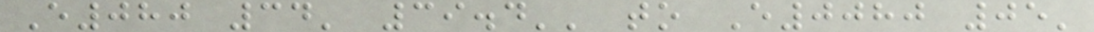E080 34' 39.4'' to E0080 05'
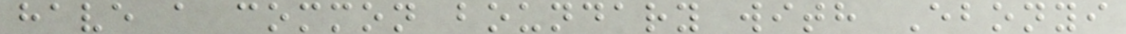have a common boundary with Ebonyi
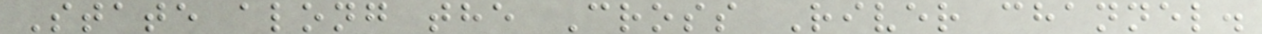State along the Cross River channel.
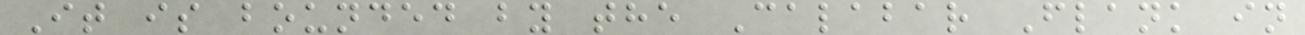It is bounded by the Calabar Flank in
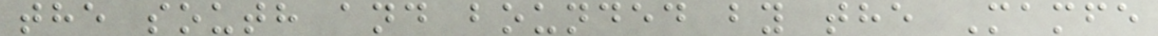the south and bounded by the Mamfe
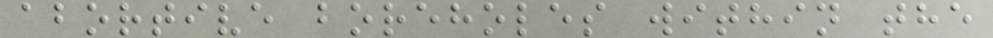abortive boreholes within the
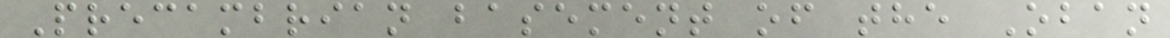Precambrian basement of the Oban
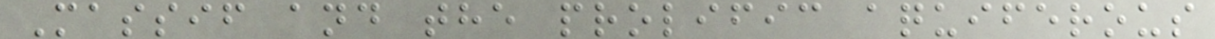Massif and the prolific aquiferous
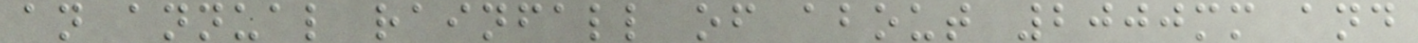an annual rainfall of about 2000mm and
